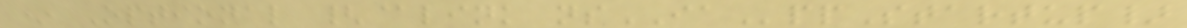* Optional {@link nsIAppStartup}
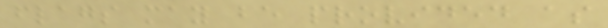flags may be provided as
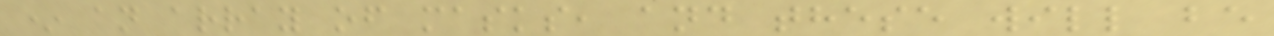* an array of masks, and these will be
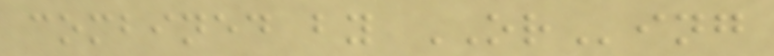combined by ORing
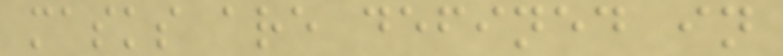masks are defined in
